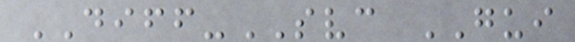DIFF-SVC GUI
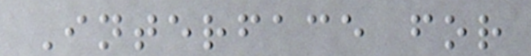Interface for
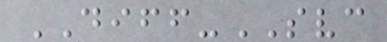DIFF-SVC
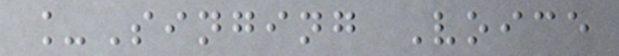_Singing Voice
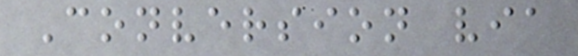Conversion via
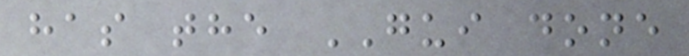has the GUI done
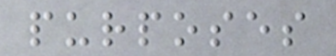purposes
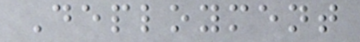Deployment
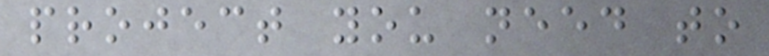project you need to
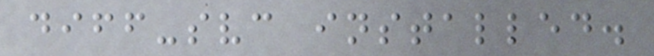diff-svc installed.
